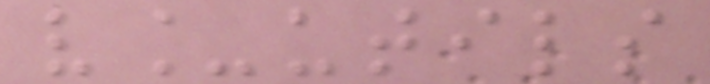v_utils
